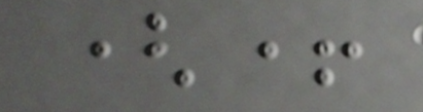(+
